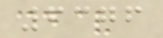6376
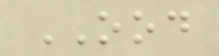OOD
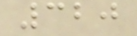320
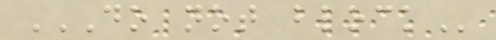DO NOT BLOCK
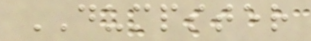DUMPSTER
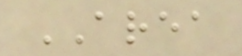AREA
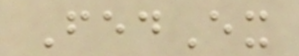FedEx
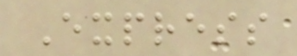Express
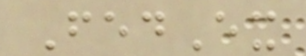FedEx
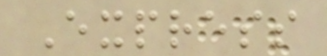Express
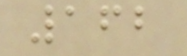162
